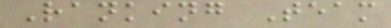Ranking Team
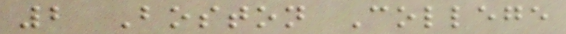2 Boston College
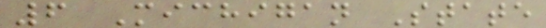6 Michigan State
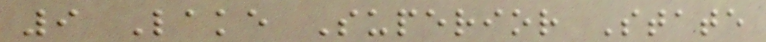9 Lake Superior State
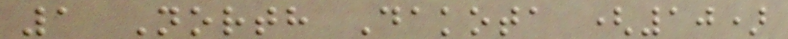1 North Dakota (10)
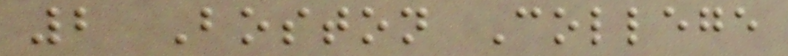2 Boston College
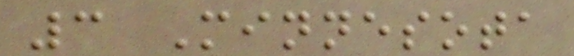3 Minnesota
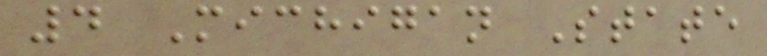4 Michigan State
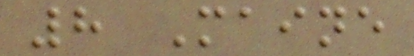8 Maine
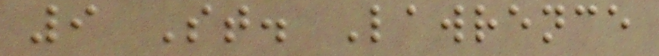9 St. Lawrence
